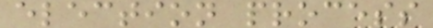election process
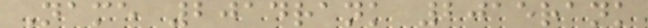Name 2014rank 2015rank
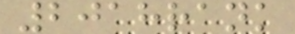2018rank
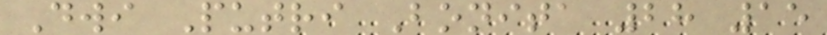Dwi Putri Bonita 28 15
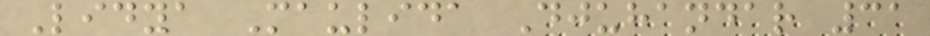Lidya Maulida Djuhandar 31
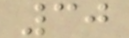30
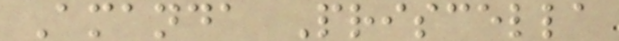Amanda Priscella
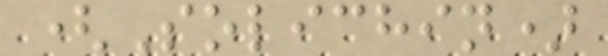(Solichin)
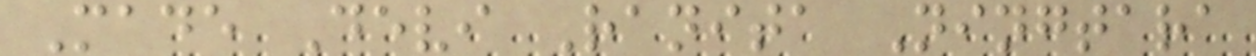Made Devi Ranita Ningtara
